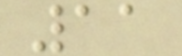11
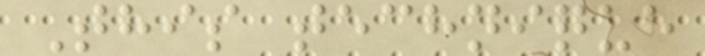This technique
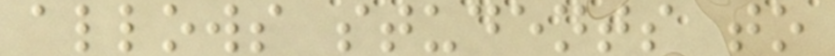allows students to
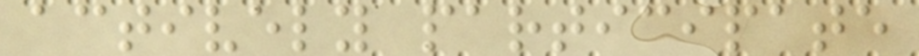actively participate
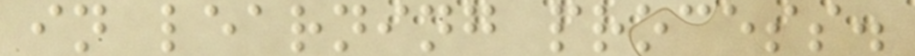in learning process.
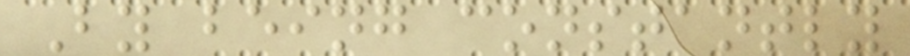By being constantly
